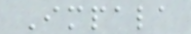Impala
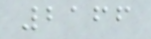2166
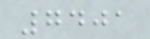7401
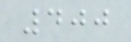400
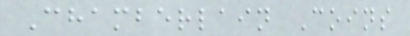Chamberlain Coins
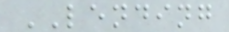LENDING
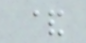&
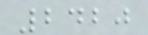2420
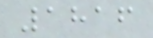1816
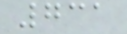731
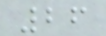26
